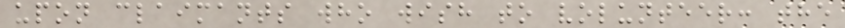upon claimants who wish to volunteer: the
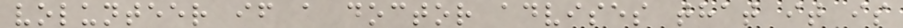volunteer if a doctor advises that it is
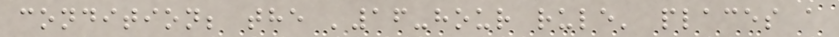condition; the '16-hour rule' places a
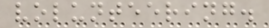volunteering.
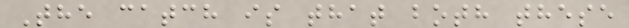The catch is that both these
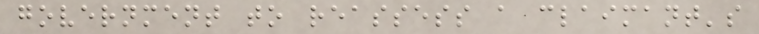government to reassess a claimant's
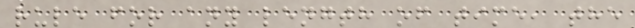rule for any length of time, the
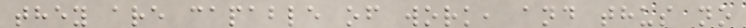they are capable of work, and thus no
